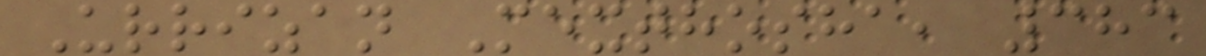Urrizan Mexthosha, 383
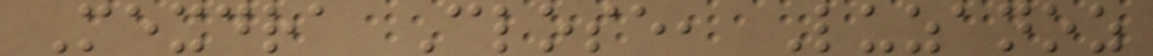Mexdra Close, Luzanoz
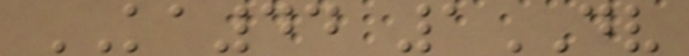KA44 1DV
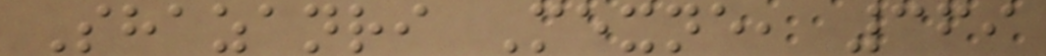Shazanri Mexne, 369
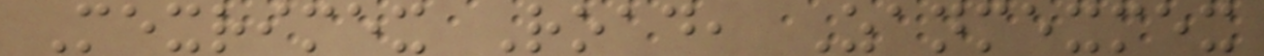Mexrimex Road, Zanmexmex
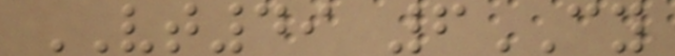VT49 6CY
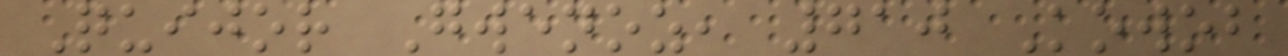Quijor Gwenoz, 710 Kowob
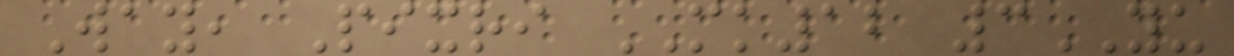Way, Pixri MK12 3YU
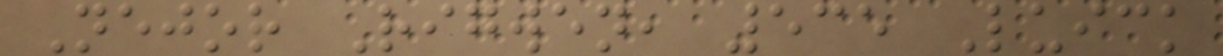Nejor Rigwen, 535 Luick
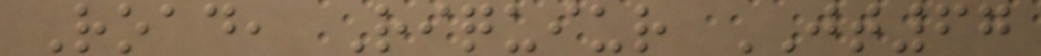Road, Riquiur JT67
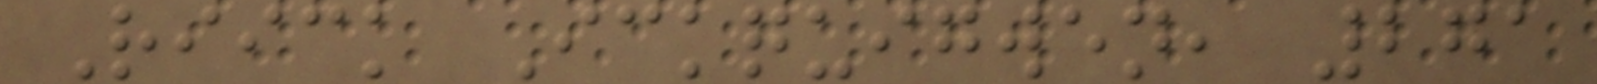Riick Ickquigwen, 271
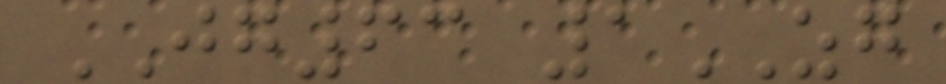JG63 1ZG
